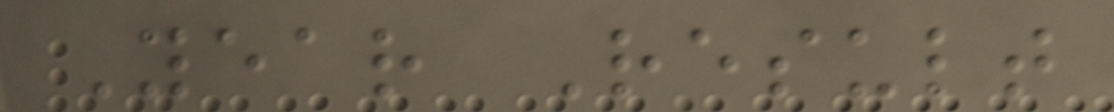Year Result
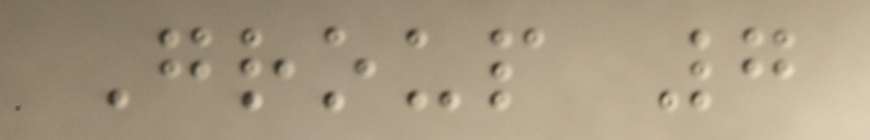Group 7
